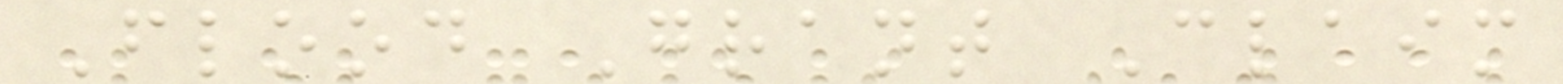Flood Grant Claim
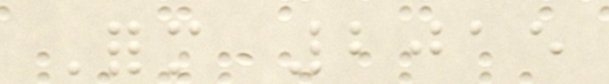Form 2015
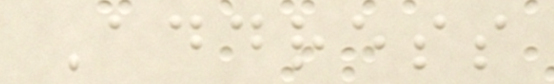Address
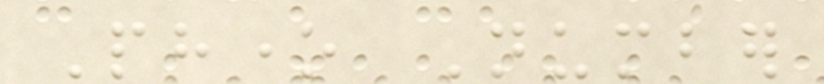Phone Number
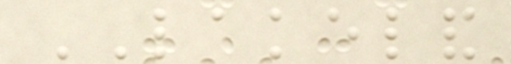LAKELAND
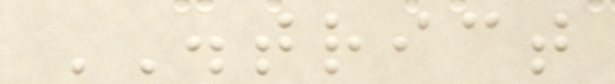DISTRICT
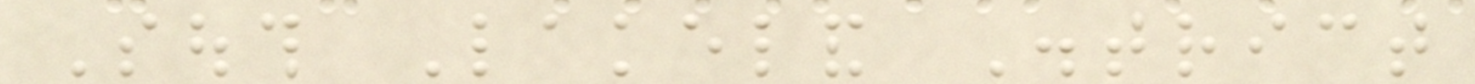South Lakeland District
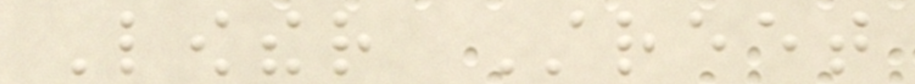Lowther Street
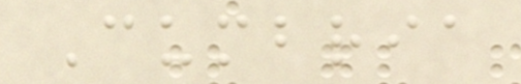Cumbria
